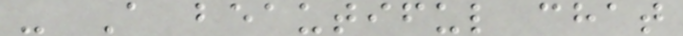- A beautiful chat
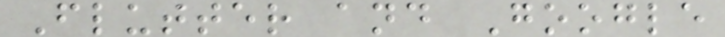Flutter and Google
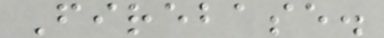Firebase.
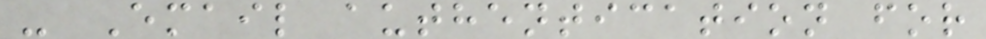- Email authentication for
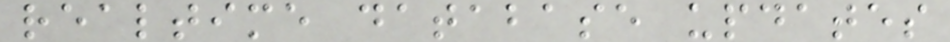realtime database updates
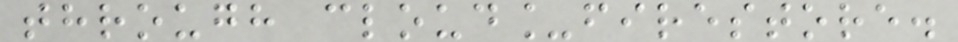through cloud_firestore.
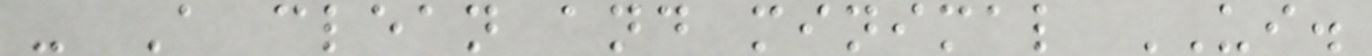- A clean and minimal UI.
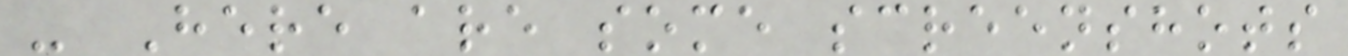- Here are some screenshots
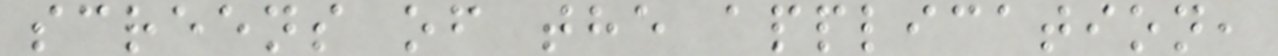screens of the application,
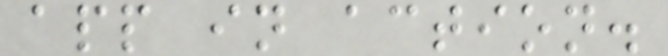app in action.
